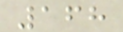168
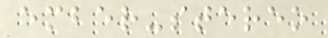ember-stereo
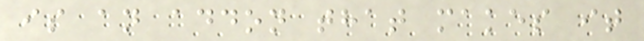is an addon that makes it
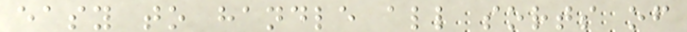easy to handle all sorts of
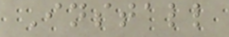Install
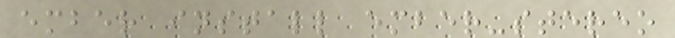ember install ember-stereo
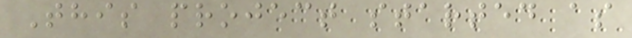This project started as
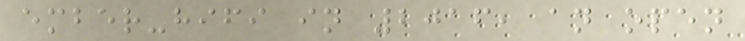ember-hifi in 2016, an open
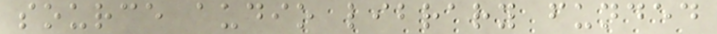source audio library funded
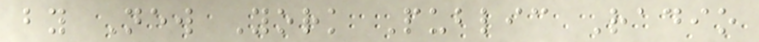by New York Public Radio
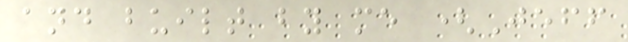and built by me (Jeff
